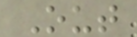Out
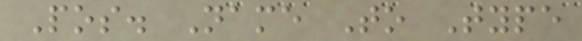Pos. Name To Type
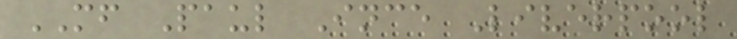MF Paul Ince Liverpool
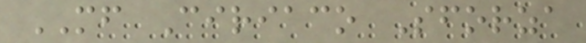MF Ciriaco Sforza
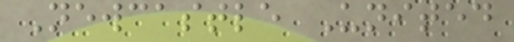Newcastle United
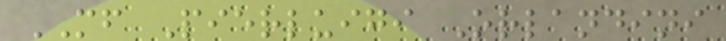MF Pierluigi Orlandini
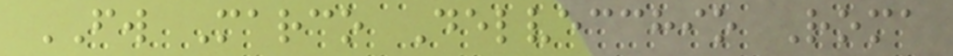FW Marco Delvecchio Roma
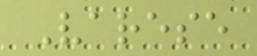Varese
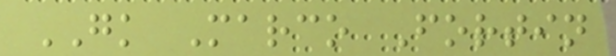GK Marco Fortin
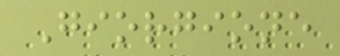Giorgione
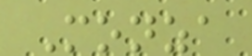Monza
